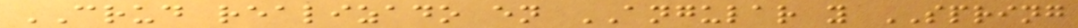CRUD realizado en ANGULAR y SPRING
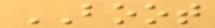BOOT
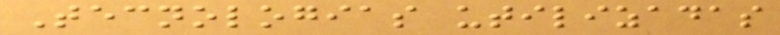Tecnologias utilizadas
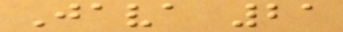Java 21
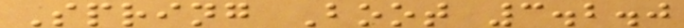Spring Boot 3.2.0
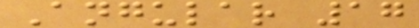Angular 17
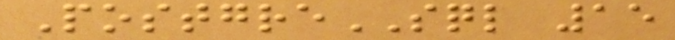PostgreSQL 15
